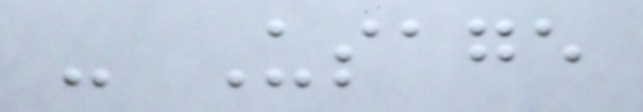- Usage
